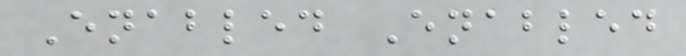Enabled Enabled
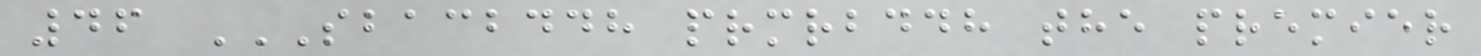46 SBACBDDH PRMRBDDH THE PREMIER
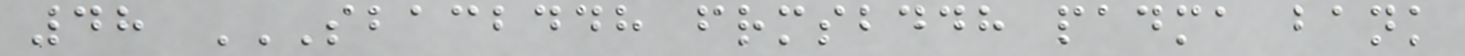48 SBACBDDH FRMSBDDH PADMA BANK
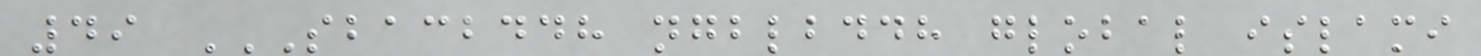49 SBACBDDH NGBLBDDH GLOBAL ISLAMI
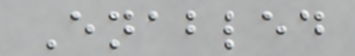Enabled
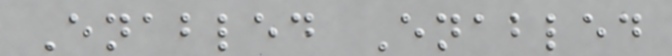Enabled Enabled
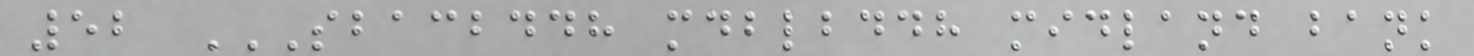52 SBACBDDH MDBLBDDH MIDLAND BANK
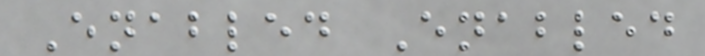Enabled Enabled
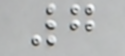7
